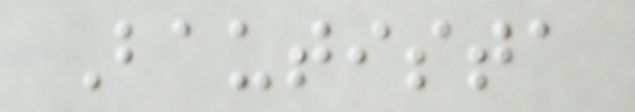Bautista
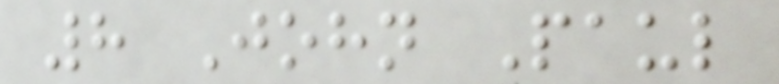8 John Paul
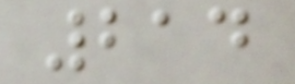214
